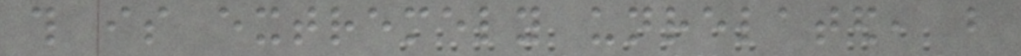this is extremely unrelated, but
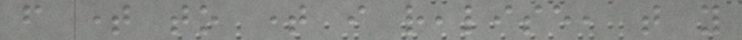from time to time i realise, that you
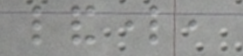landlord,
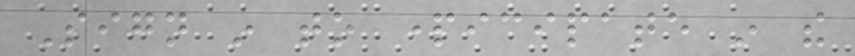Sign in to participate in the
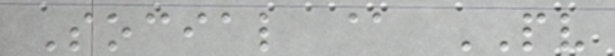Social @ PV
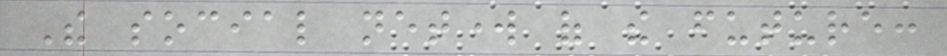The social network of the future:
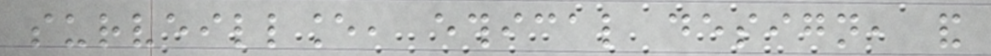surveillance, ethical design, and
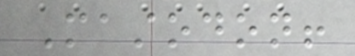Mastodon!
